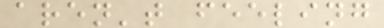aren't feeling
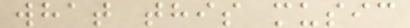what this music
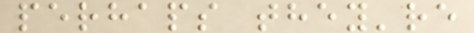perhaps they're
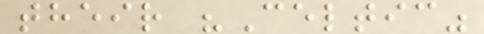their "Celtic"
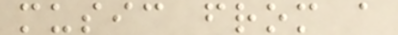music from a
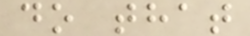do that
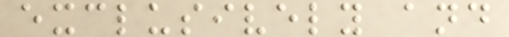exclusively and
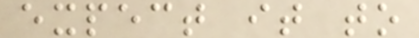expect it to
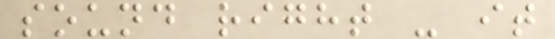sound right - it
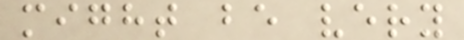might be very
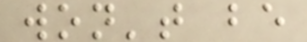won't be
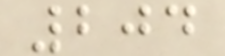204
